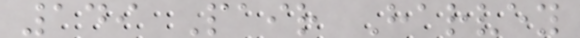149 Pair Harvey
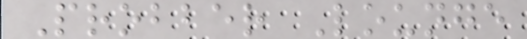Probber Lounge
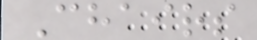Chairs
